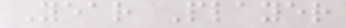Year Player
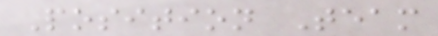Position Team
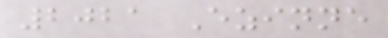2021 Ezinne
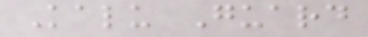Kalu Guard
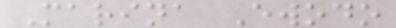Marina Ewodo
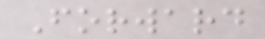Forward
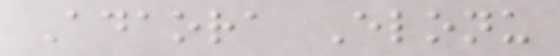Adaora Elonu
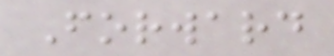Forward
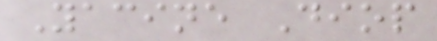Yacine Diop
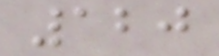120
